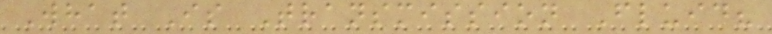What Is Transmission Fluid?
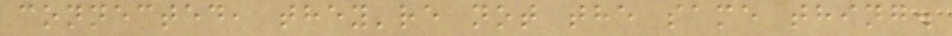connected, they're not the same thing.
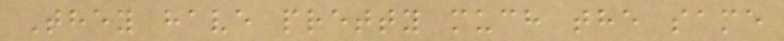They have pretty much the same
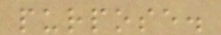purpose.
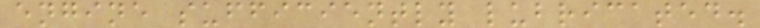engine sufficiently lubricated.
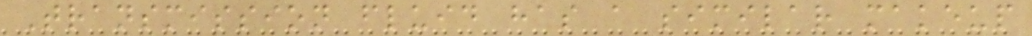Transmission fluid has a similar makeup
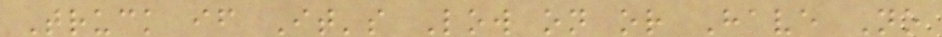Truck if It's Low on or Have No
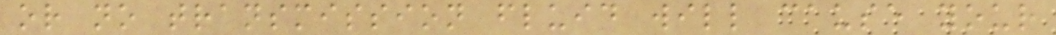or no transmission fluid will cause your
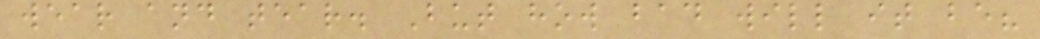wear and tear. But how bad will it be?
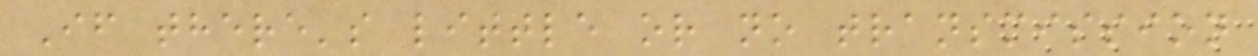If there's little or no transmission
